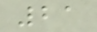21
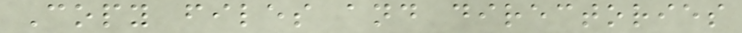Copy files and directories
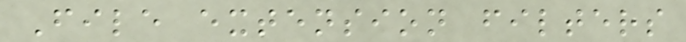File extension filters
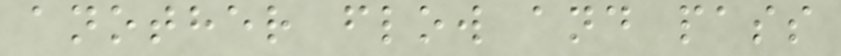another flow and pass
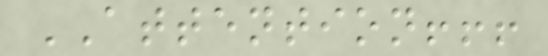ATTENTION!!!
